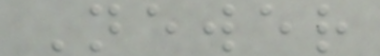Newer
